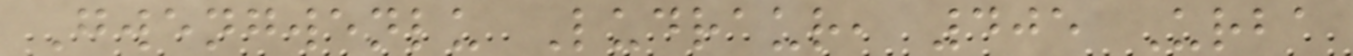Gwengwenlu Ludraur, 405 Urba
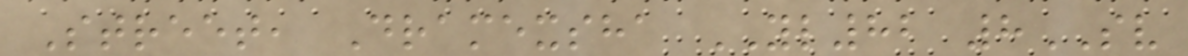Street, Dramexsha YL82 8SV
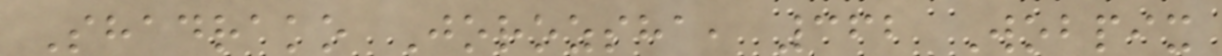Shadrako Jorozsha, 362 Wobpix
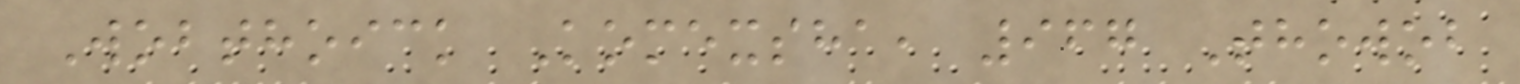Wobthoick Komexsha, 967 Thowob
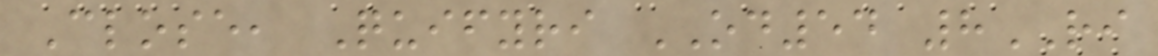Close, Quifyri OD54 8RI
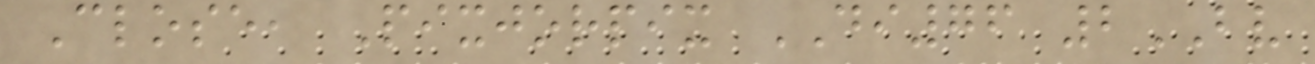Close, Pixjorpix DI76 2BV
